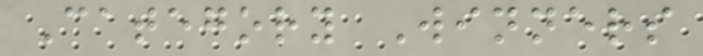Category Winners
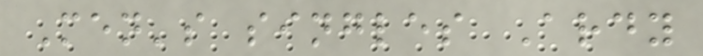Men's singles Ardy
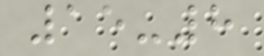15-8
